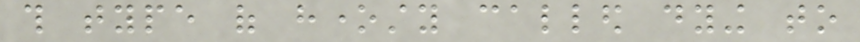this type of honesty called dying to
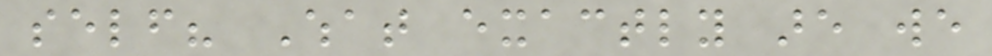self? What exactly are we
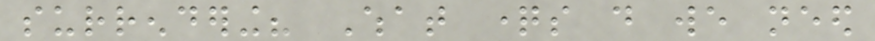surrendering? What questions do we need
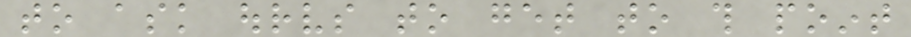to ask ourselves to get to this point
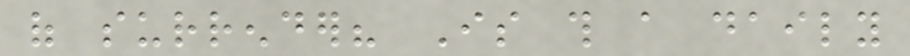of surrender? Is this a daily
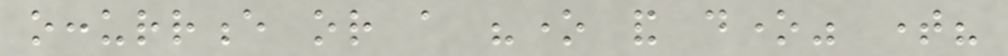occurrence or a "one and done" time?
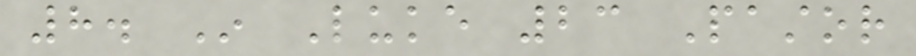8. In Luke 23 Pastor
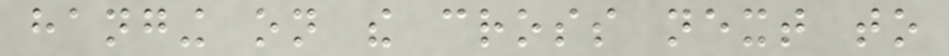hanging on the cross next to
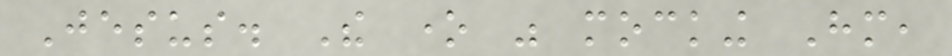Jesus. The one was mocking Him,
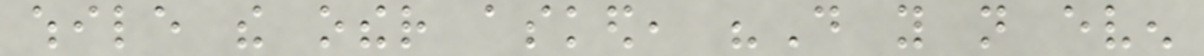while the other asked, "Do you not even
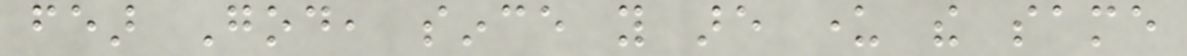fear God, since you are under the same
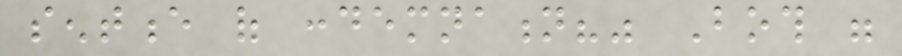sentence of condemnation?" Both were
